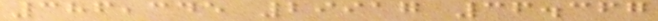386,345 29917 36.367
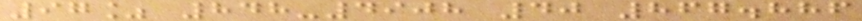97% 848-4908 40 867.886
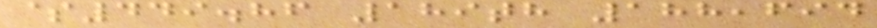$449.86 189th 188,694
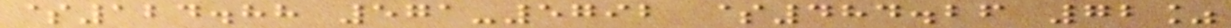$124.88 571-5792 $484.26 72%
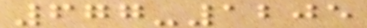677-1205
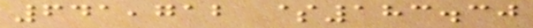641,712 $183.30
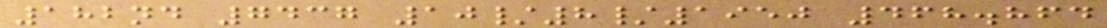182nd 7437 10/8/1950 468.864
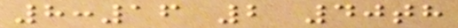8:16 2 40th
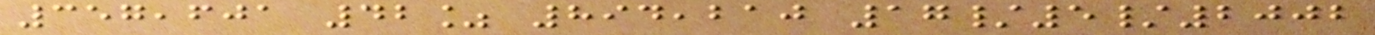357,601 42% 894,210 17/5/2002
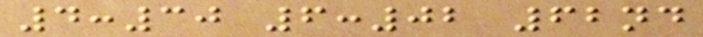4:30 6:02 62nd
